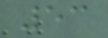53
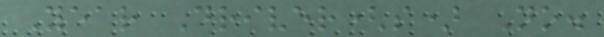Year Driver(s) No.
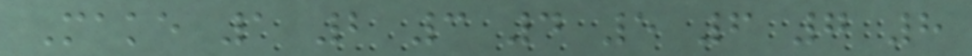Make 1 2 3 4 5 6 7 8
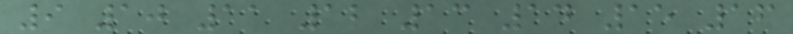9 10 11 12 13 14 15 16
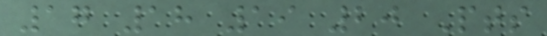17 18 19 20 Pts
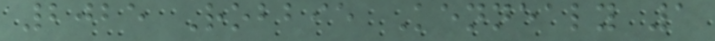2025 Robbie Kennealy 1
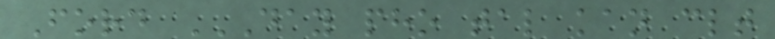Ford DAY PHO TAL KAN CLT
